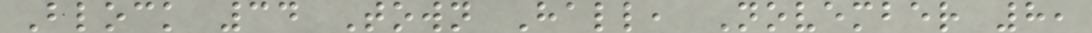Block 34 Town Hall, November 8,
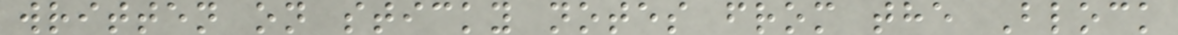written on sticky notes from the Block
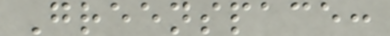Greenspace:
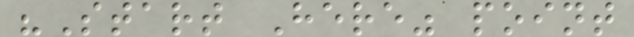"Start Here" point
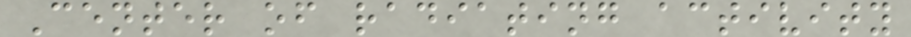Center of radiating activity
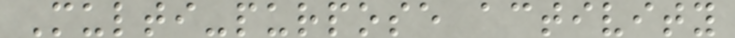Multi-purpose activity
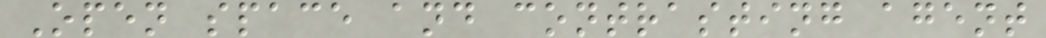Open space and contrasting agent
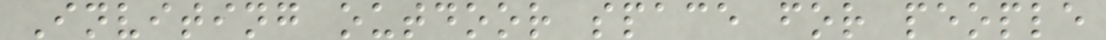Inviting outdoor space for people
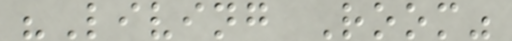"Living Room"
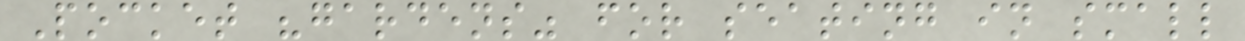Pocket "gardens" for seating in small
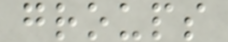groups
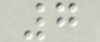7
